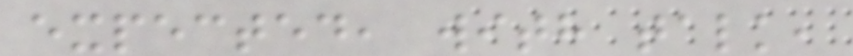expected, with talk,
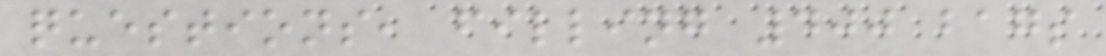questions, filling 400 bags
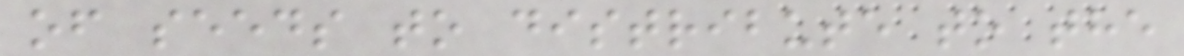of seeds to distribute to the
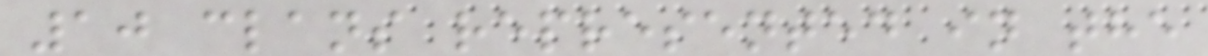10 clans represented in the
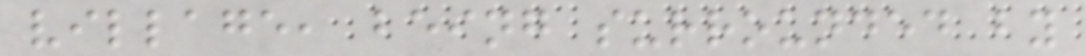village, being surrounded by
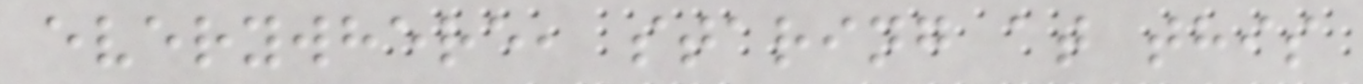everywhere, staring at this
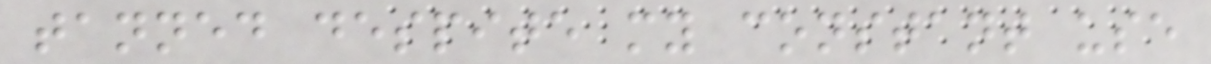tanned despite my constant use
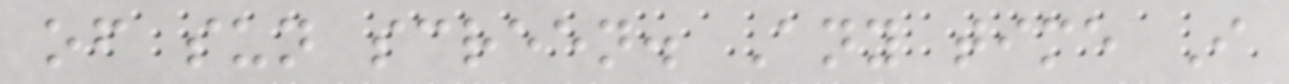of sun screen. Any time I
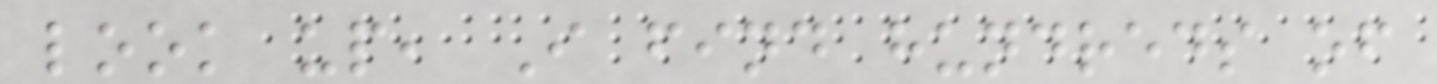look up, I find hundreds of
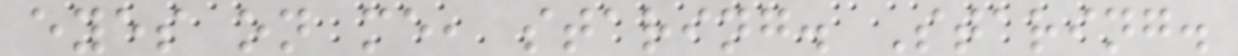eyes on me, staring. Staring.
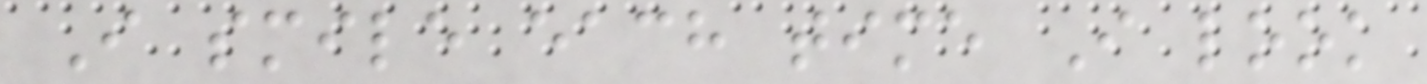I smile each time I look
